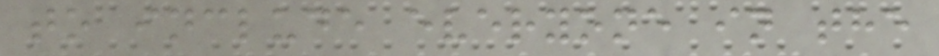to include everyone in the
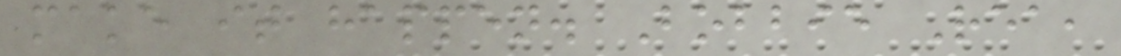make it happen. Bobbie Rea,
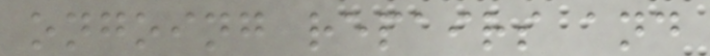ongoing repairs and
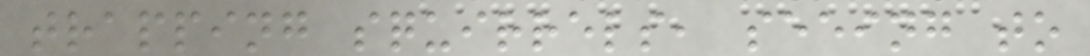trapping squirrels, seeing to
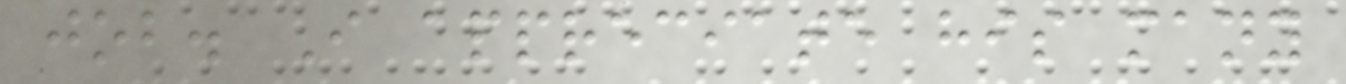job. I appreciate his many
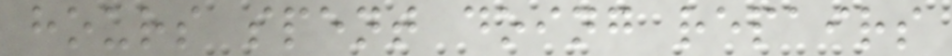hours spent doing repairs
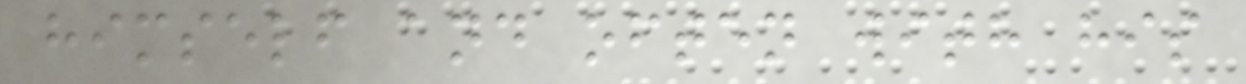himself and often with his
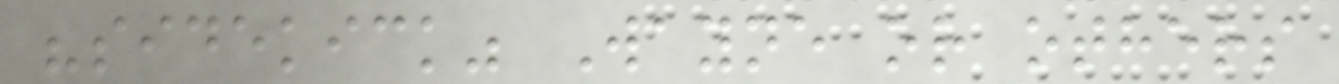"sidekick" Wayne or others
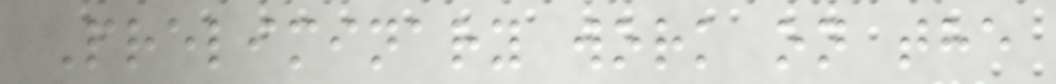Preliminary work on the
